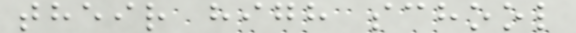their high school
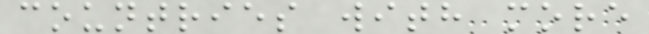countries with more
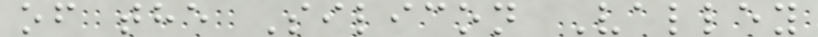of the Silicon Valley
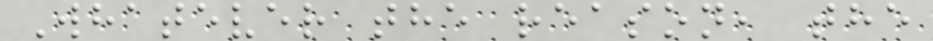Whatever the reason, the
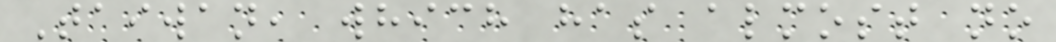Taiwan, which has almost no
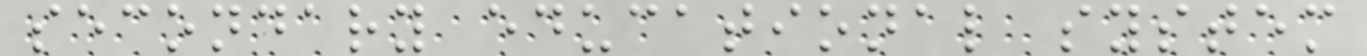secondary educational system
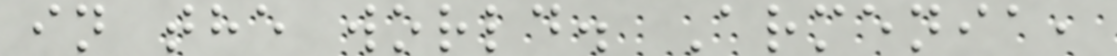in the world. Armenia,
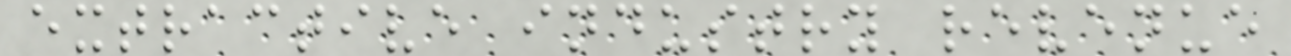extractive industry revenue
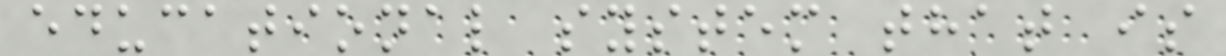educational system that is
